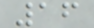16
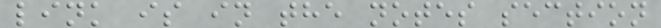link is in the notes section
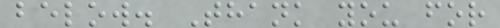below. Thank you for
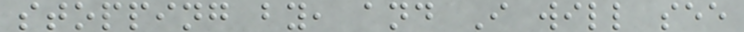stopping by, and I will see
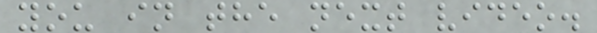you in the next video.
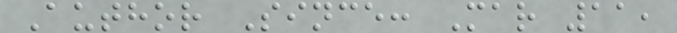Author Since: Mar 11,
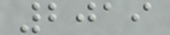2019
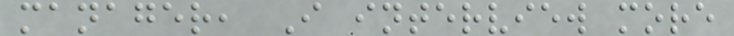manager, I interview more
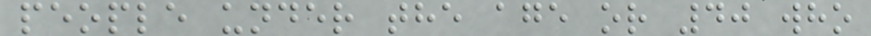people under the age or 40 who
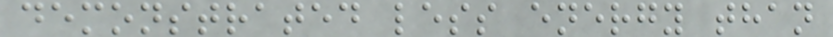demonstrated less energy than
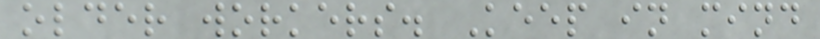older workers. Keep in mind
